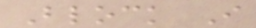Block I
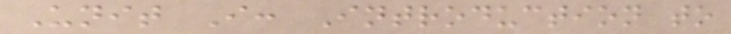Unit I: Introduction to
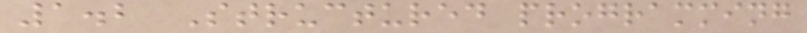1.2 Structured programming
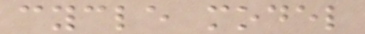cycle model
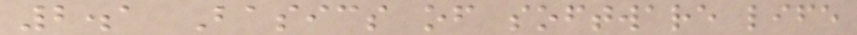2.1 Basics of software life
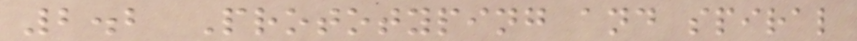2.2 Prototyping and spiral
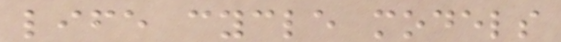life cycle models
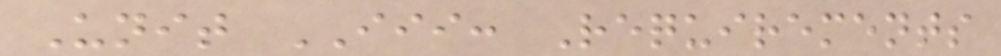Unit III: Requirements
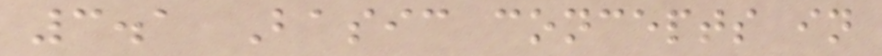3.1 Basic concepts in
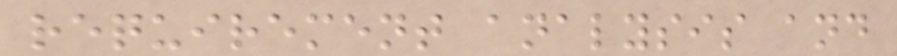requirement analysis and
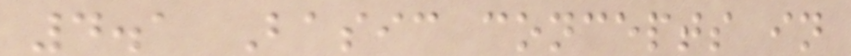4.1 Basic concepts in
